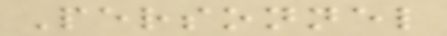Personnel
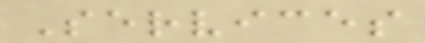Services
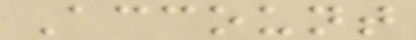Account
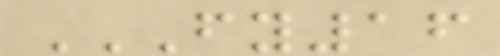FY16
